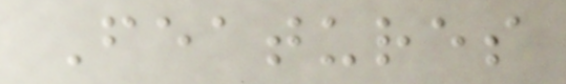Features
